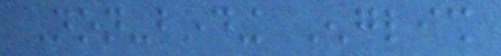Non-binding English
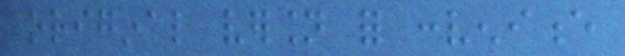original version for convenience
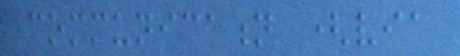communication (via
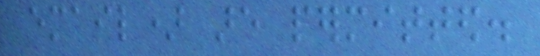email) are permitted.
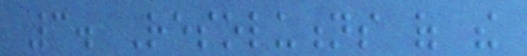3. Resolutions of the
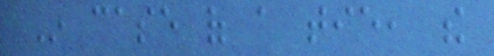In case of a tie, the
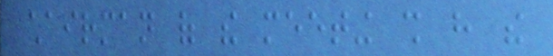chairman of the meeting shall have the
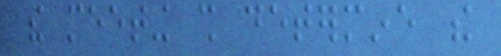the meeting shall determine the
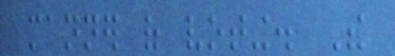manner of voting. The
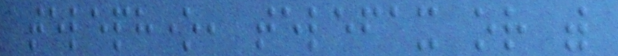telephone, telefax or with
